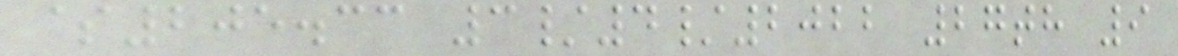$205.33 3/4/2022 27th 9
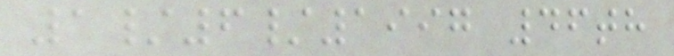1/6/1997 46th
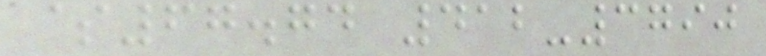$67.74 412-3790
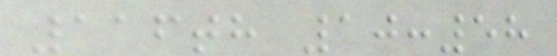116th 10:58
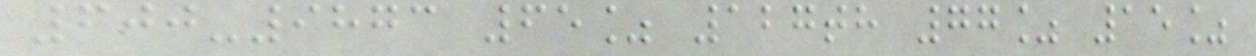600-9873 65% 127th 77% 15%
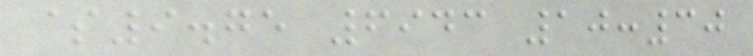$9.75 6943 10:30
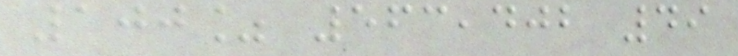100% 563,402 49
